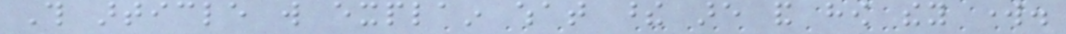This article will explain what these are and how they work.
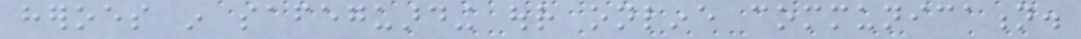heroes in safeguarding our online communication.
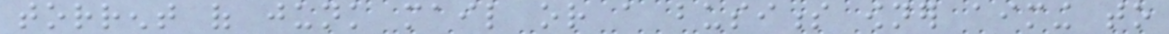torrent of junk mail or a business owner aiming to
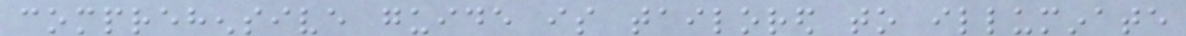comprehensive guide is tailored to illuminate
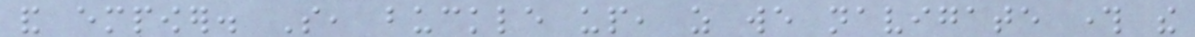and empower. So, buckle up, as we navigate through the
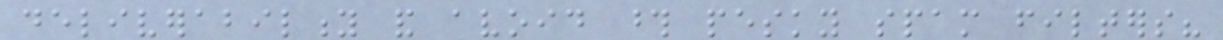deliverability and avoid those pesky spam filters?
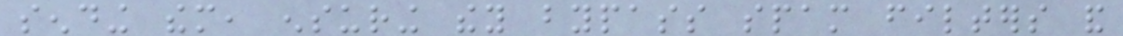sending them, ensuring they bypass spam filters and
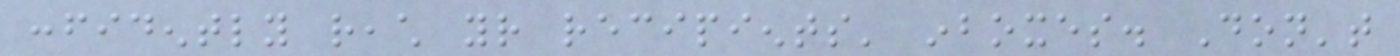confidently reach your recipients' inboxes. Don't
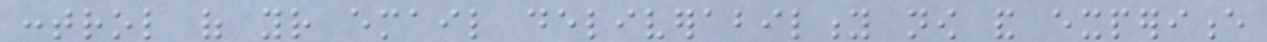control of your email deliverability now and experience
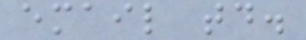email today.
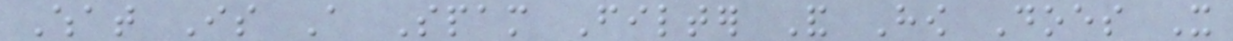What Is A Spam Filter And How Does It
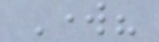Work?
